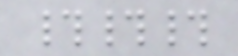###
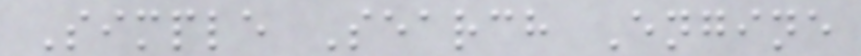Simple Search Engine
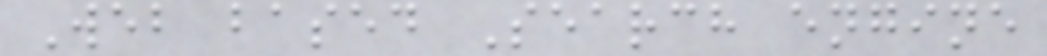Web based Search engine
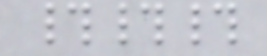###
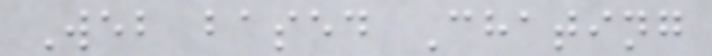Web based Chating
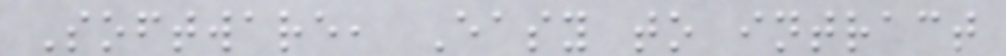Software, Easy to intract
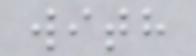with
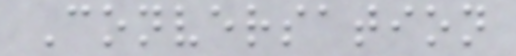Conversation
